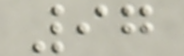97
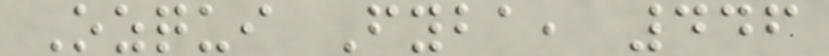Ozqui Fyba, 446
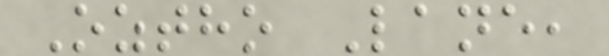Oztho Lane,
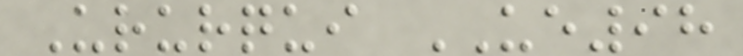Ururqui UE98
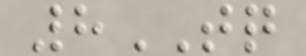8TQ
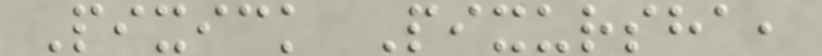Pixick Pixursha,
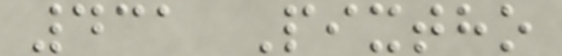431 Pixtho
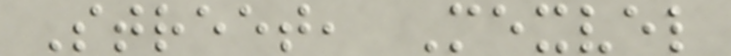Street, Mexvel
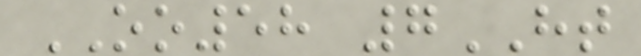OO58 7HT
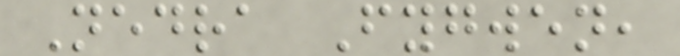Nedra Fygwen,
